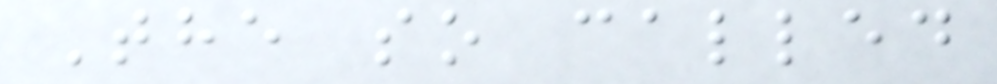The so called
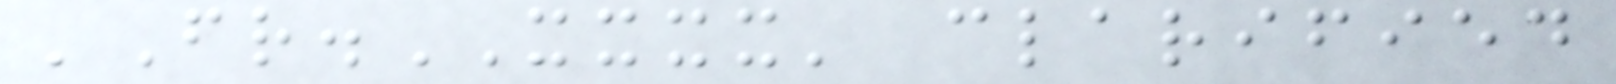'Fr.XXXX' clarified
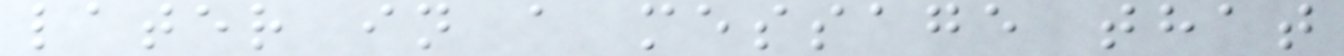later in a message that
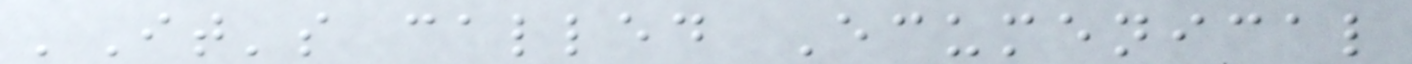'It's called Ecumenical
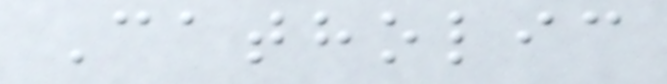Catholic
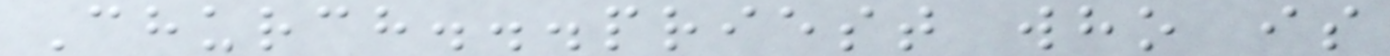Church...priest who is
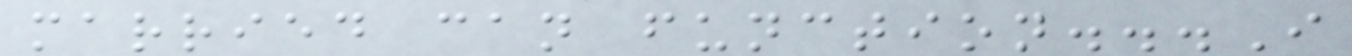married can function...I
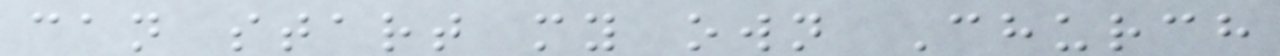can start my own Church
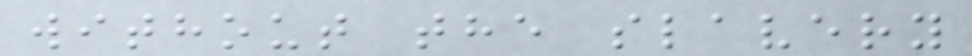without the slavery
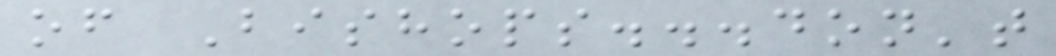of Bishops...don't
